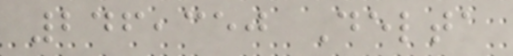246,350 Delta
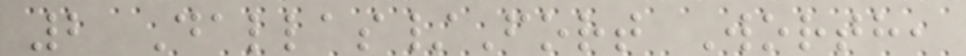2 Dallas/Fort Worth,
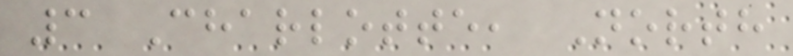3 Charlotte, North
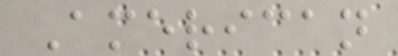American
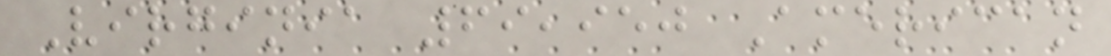Virginia 69,950 American
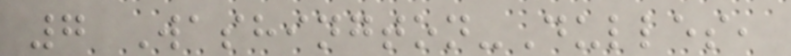7 Washington-Dulles,
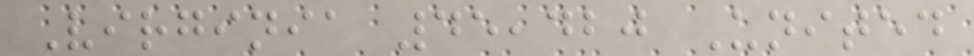Virginia 45,420 United
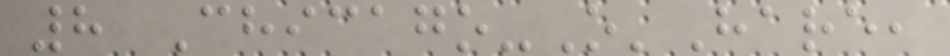8 Chicago-O'Hare,
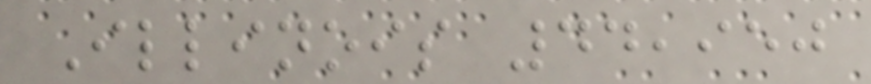Illinois 44,950
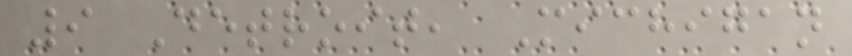9 Detroit, Michigan
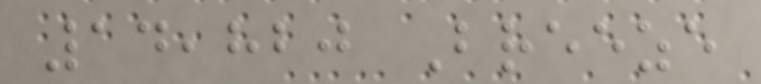14,820 Breeze
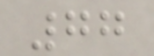77
